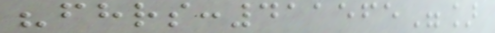"fhrs:411565"]
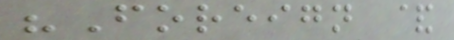"Foreign &
